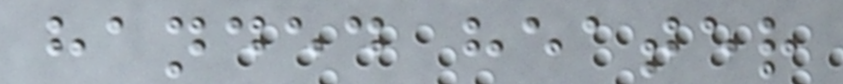handed heater
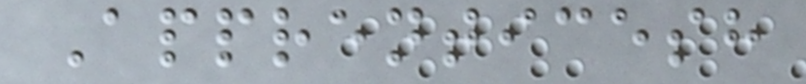Apprenticesh
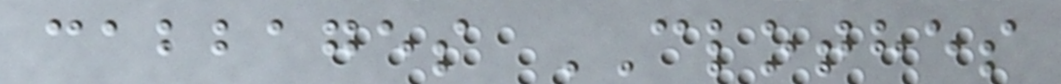cabbages CLOTHES
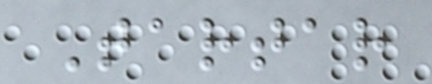Tartar
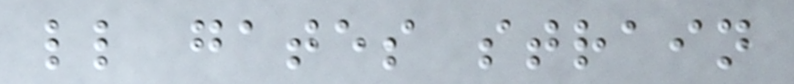ll gates strain
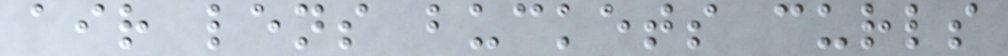air lens buckets curls
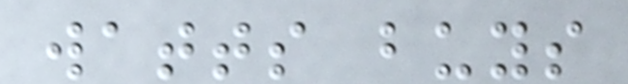watts buys
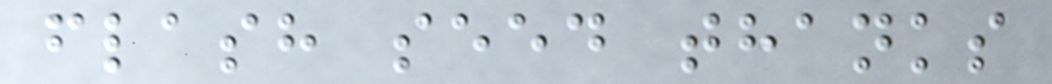flash seed thanks
